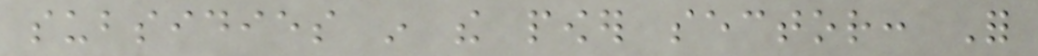subsidies in the power sector: For
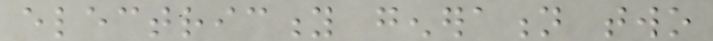electricity generation two
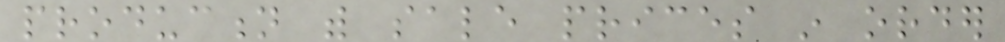production with sale prices in order
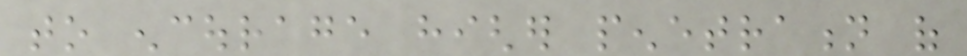to encourage higher penetration of
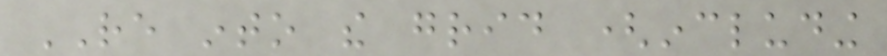RE into the grid (including
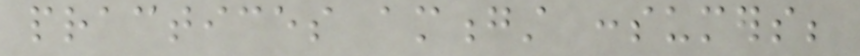practices amongst consumers;
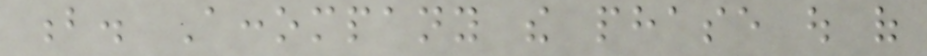b. Accompany the phase out of
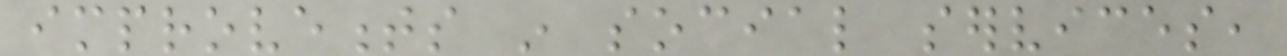improvements in social services,
